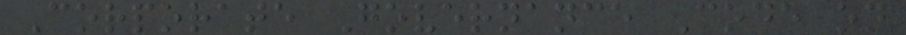Corporate Governance Code on
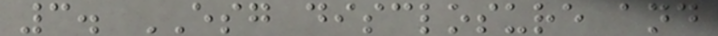3. ESG disclosure and
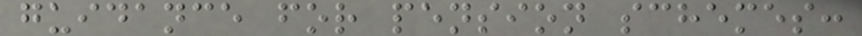guidance for pension schemes:
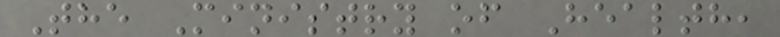The Ministry of Health,
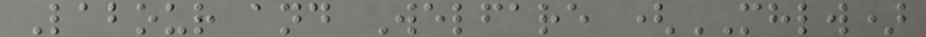Labour and Welfare (MHLW)
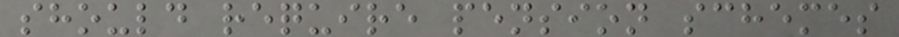should require pension schemes
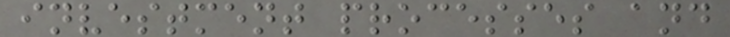investment processes and
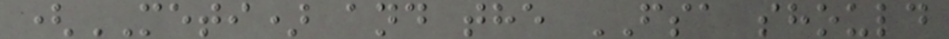(METI) and the FSA should
